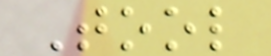Tool
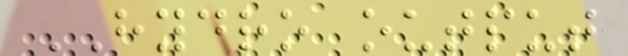HYDRO output
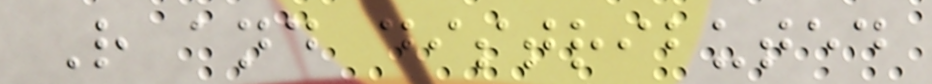R and distributed
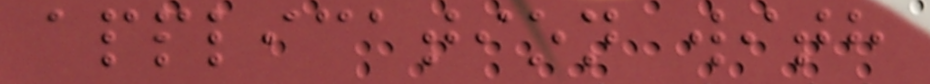application with
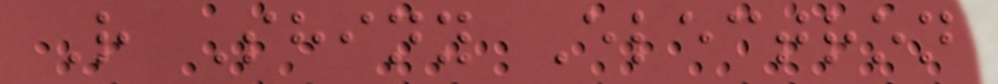R Shiny Electron
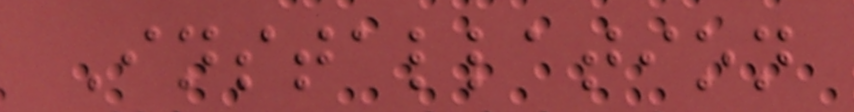Installation
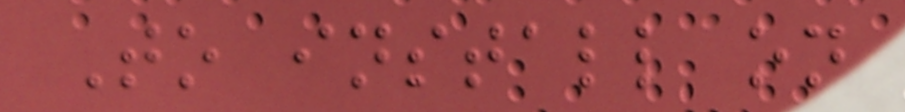To install on
